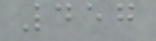457
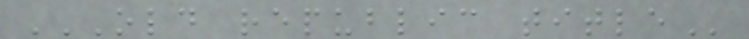OLD REPUBLIC TITLE
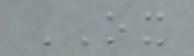OX
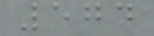574
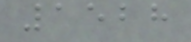1528
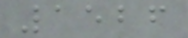1526
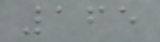165
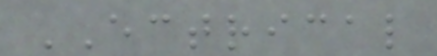ECTRICAL
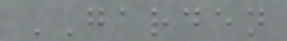GARDEN
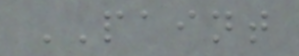PAINT
